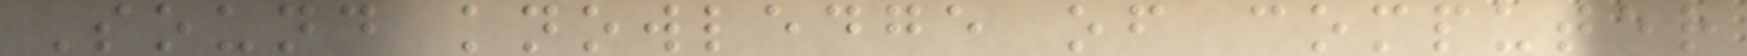Sound knowledge of computer
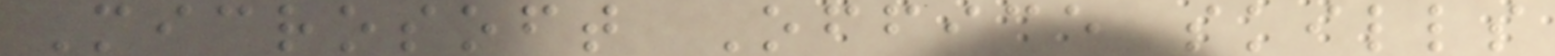Microsoft Office skills
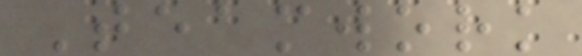Teamwork
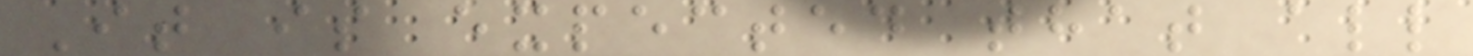It is expected that all
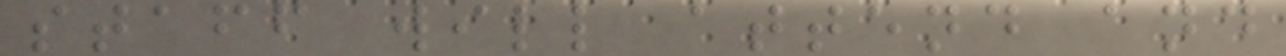staff will attend and
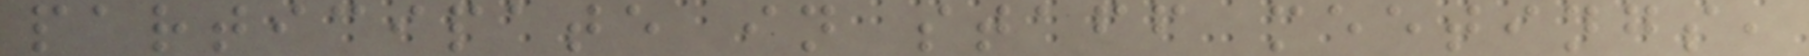participate in staff meetings,
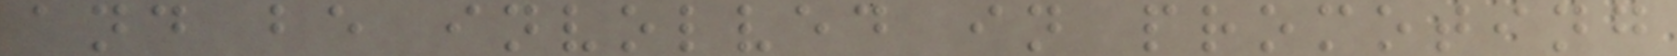and be involved in promoting
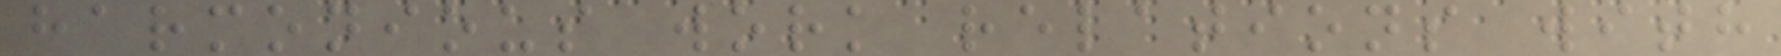harmonious work relations with
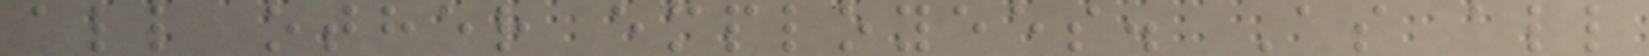all other employees. As all
